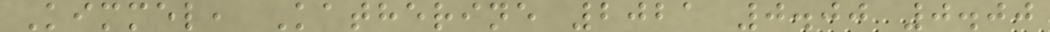Kimmel, Katherine 2021 0.00 0.00
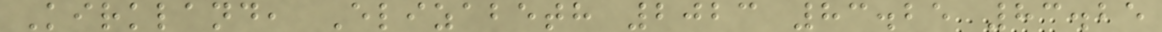Kirkland, Elizabeth 2023 83.25 83.25
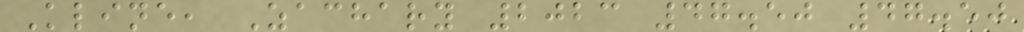Kline, Zachary 2023 47.50 47.50
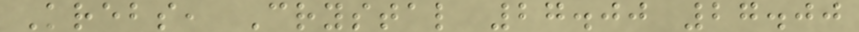Krebs, Crystal 27.00 27.00
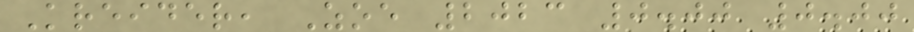Kreider, Zoe 2023 0.00 0.00
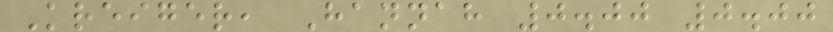Kreiger, Hannah 0.00 0.00
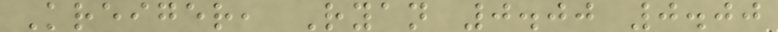Kreiger, Ryan 0.00 0.00
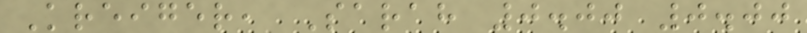Kreiger, Sarah 0.00 0.00
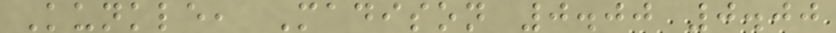Kunkle, Madison 0.00 0.00
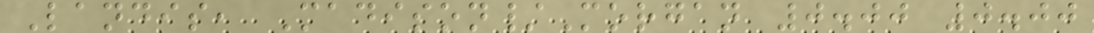Landis, Madison/Morgan 0.00 0.00
